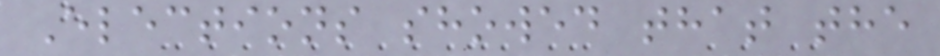Elections showed that the
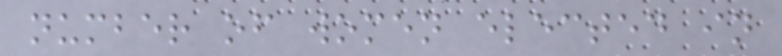number of women elected in
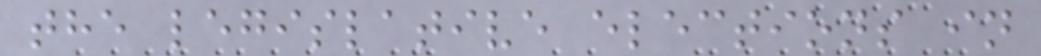the legislative elections in
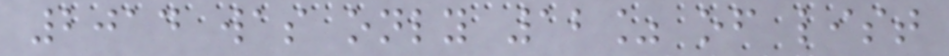2014 was only 12% of list
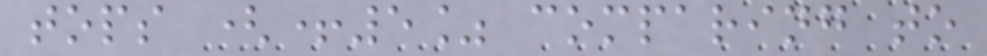tops (+5% comparing to
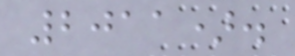2011).
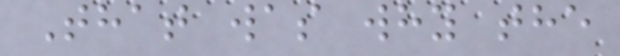That was why the
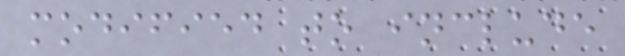modified to include
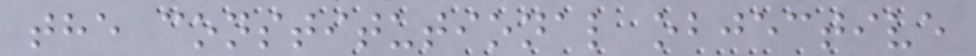the constitutional objective
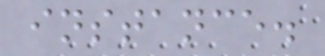instance.
